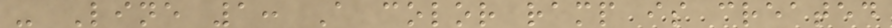- Line 1: A color ramp is created
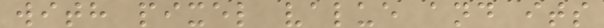with pixel value and its
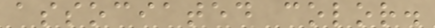associated color.
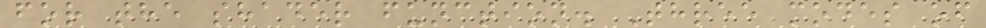for the shader function. Three modes of
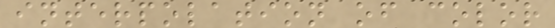interpolation of color
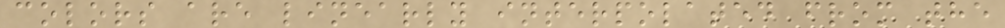colors are linearly interpolated from the
